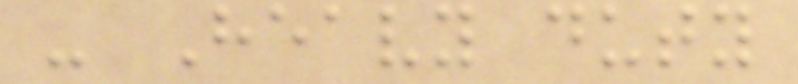- Heavy duty
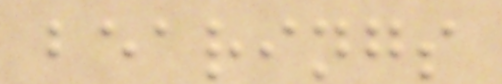bearings
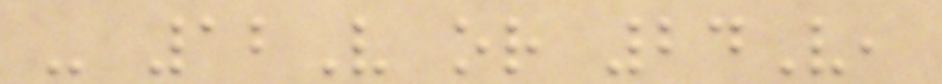- 12V or 24V,
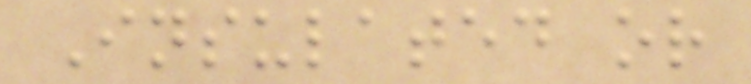Insulated or
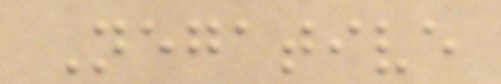Negative
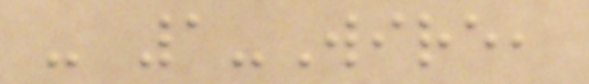- 1-Wire,
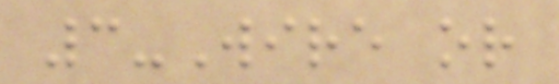3-Wire or
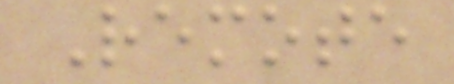Remote
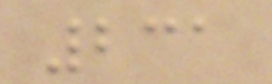231
